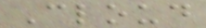Cloud
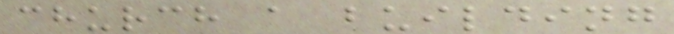church a building
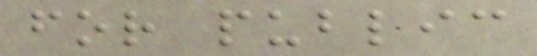for public
